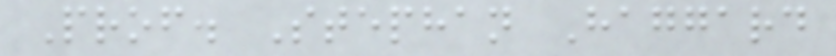Prof. Stephan Haggard
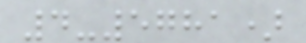4-5781)
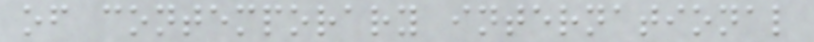of contemporary international
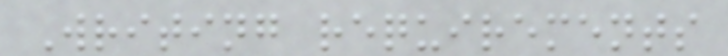Writing requirements
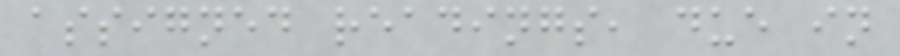assigned readings, due in
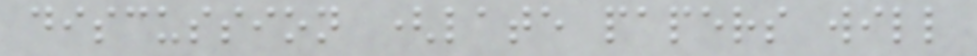discussion (late papers will
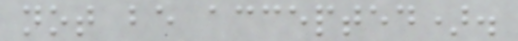not be accepted).
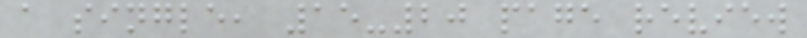a single, 15-20 page review
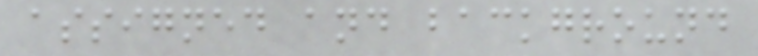assigned and background
